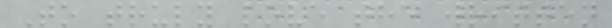To truly love the written
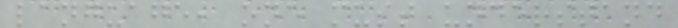language, one must understand
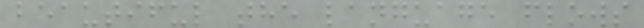beautiful the language flows
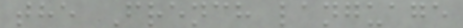the French language
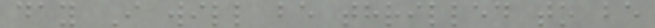day I will be thrilled to be
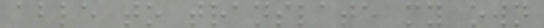able to translate my own
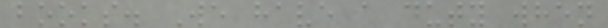books. We have a duty when
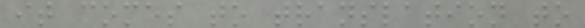it comes to translation to
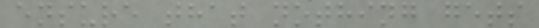ensure that nothing gets
